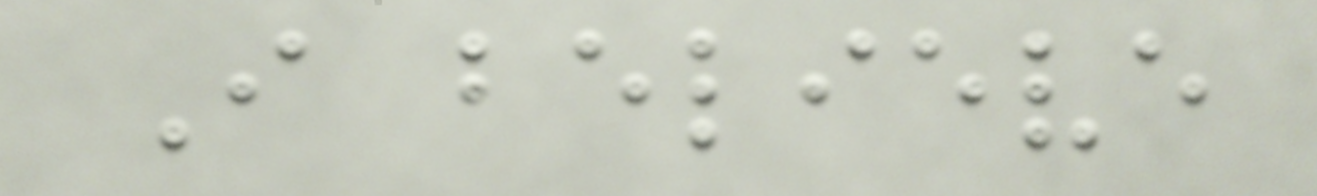I believe
